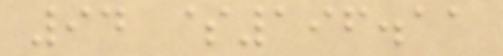94 $196.11
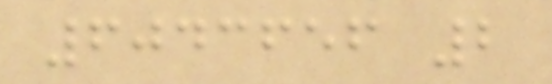6043656 2
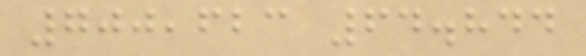700,623 64.844
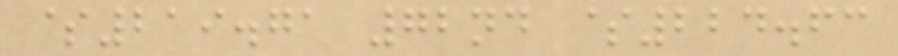$219.71 72nd $224.63
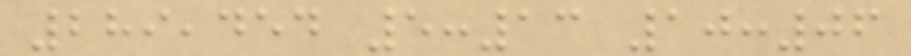289,454 5:13 10:06
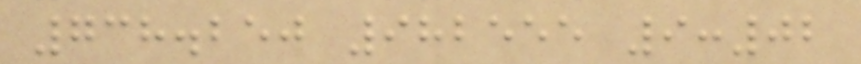738.250 982555 9:02
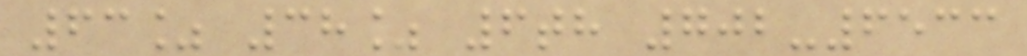63% 38% 6th 702-6533
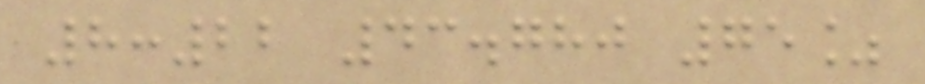8:22 43.780 75%
